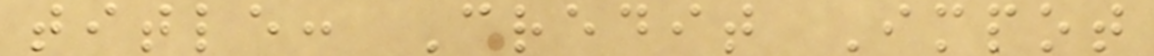title: Credit Impot
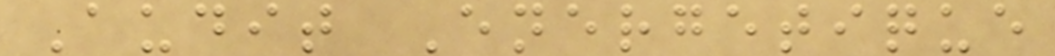Audit Energetique
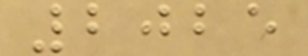2025
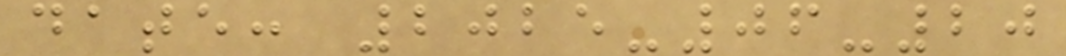date: 2025-06-20
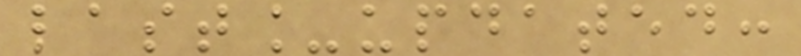last_updated:
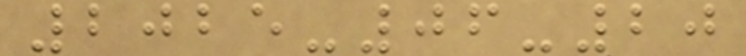2025-06-20
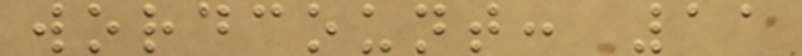wordcount: 11
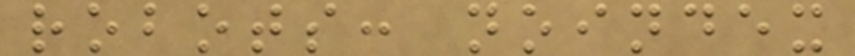robots: noindex
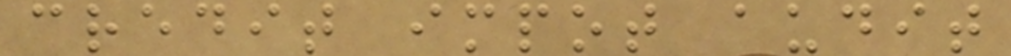credit impot audit
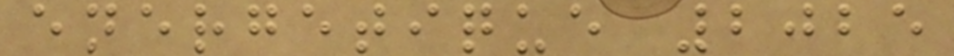energetique 2025
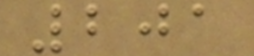201
